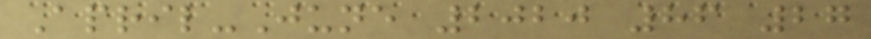April-June 2020 86 27
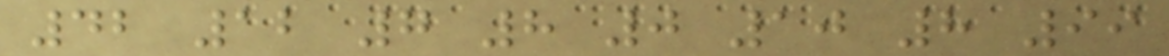42 12 7 8 0 10 8 99
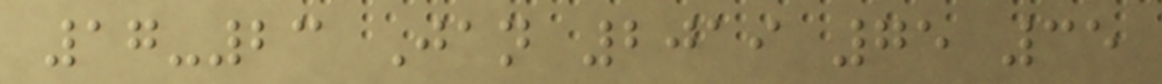17-23 Jan 2019 75 35
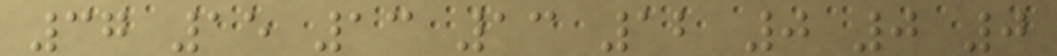37 15 13 13 12 0 0 0
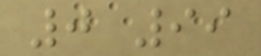0 99
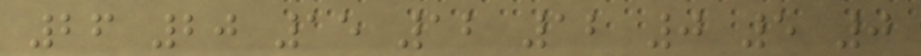26 20 15 12 12 0 5 0
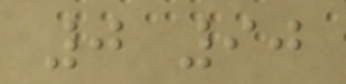0 90
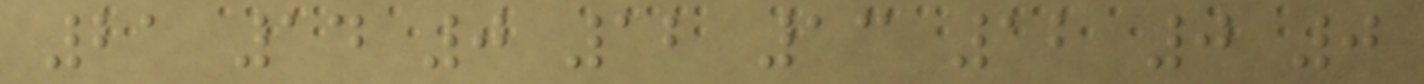21 14 0 12 13 12 0 0
